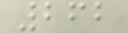262
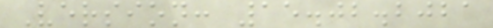Version: 15.02.2021
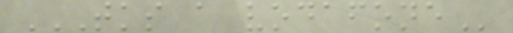TKS A VODAFONE
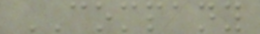COMPANY
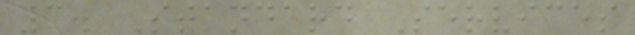3. Standard Services
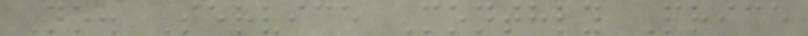No. Service Monthly Price
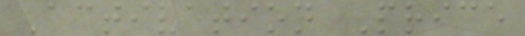Activation Price
